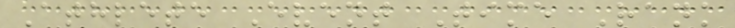Athlete Event Time Rank
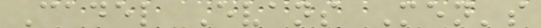Cadel Evans Men's
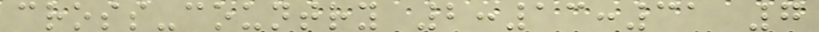cross-country 2:13:31 7
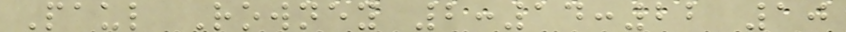Paul Rowney 2:14:22 10
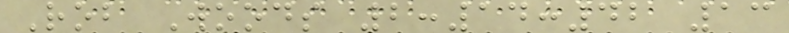Rob Woods 2:14:42 13
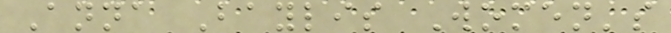Anna Baylis Women's
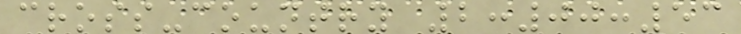cross-country 2:00:53
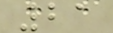21
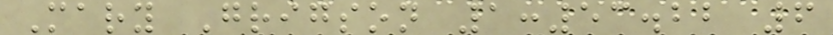Mary Grigson 1:53.22 6
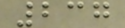237
